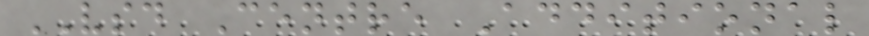VSD Centre Additional
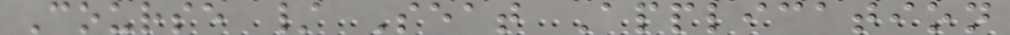Course / Seat Application
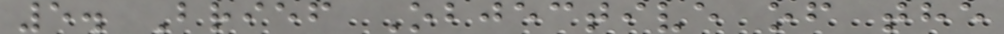5. Brief Objective of the
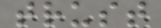trust
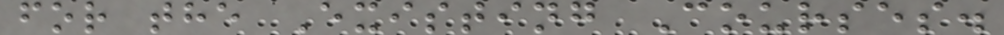for the Existing Courses.
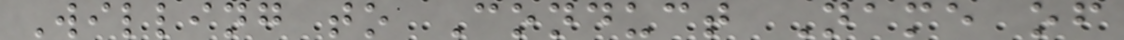Willing to Conduct Name of
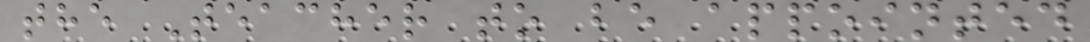the Teacher to be appointed
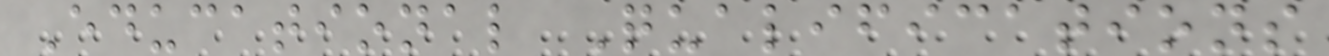Educational Qualifications
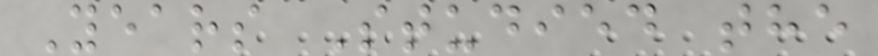Years Studied the
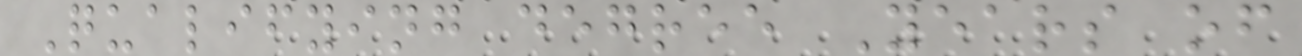Qualifying degree Years of
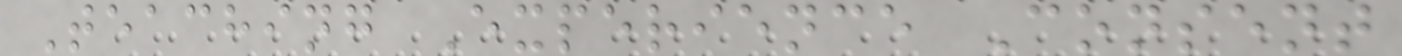Teaching Experience Consent
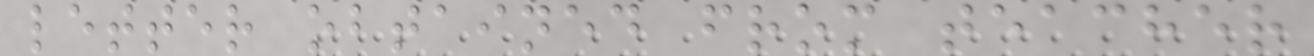letter obtained from teacher
